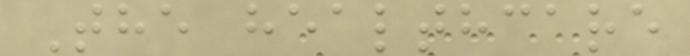The healthcare
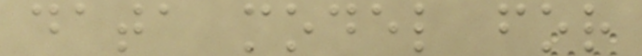data model for
